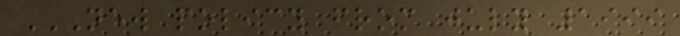NEW POLICY FROM JULY 1999
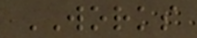WORKS
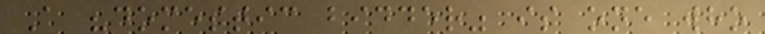A "domestic bidder" is one who
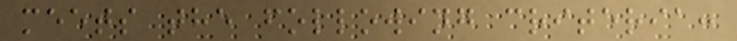meets the following criteria:
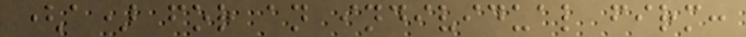(a) for an individual firm:
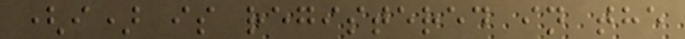(i) is registered in the
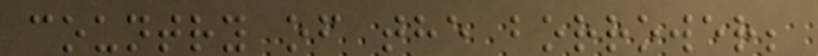country of the borrower;
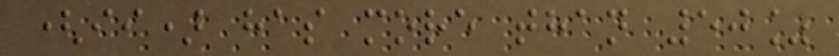(ii) has more than 50%
